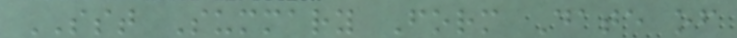SST Summary Form Date of
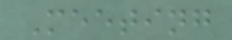Meeting
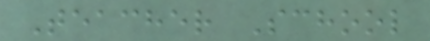Teacher School
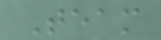Team
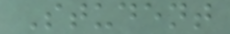Student
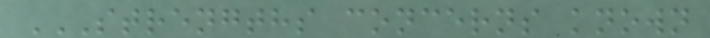STRENGTHS CONCERNS KNOWN
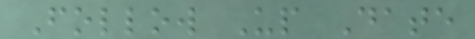Follow Up Date
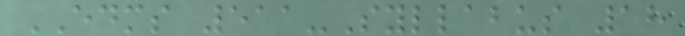EDMS 511-Syllabus 18
